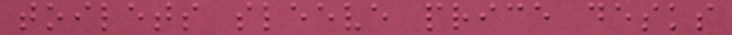toilets sleeve price desks
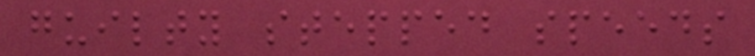guilty stepped speeds
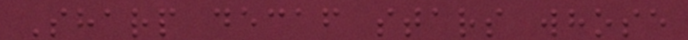Sharp decaf stars whose
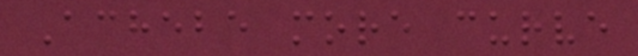Achebe more curve
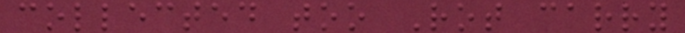collected too Rot carry
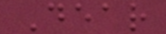Dear
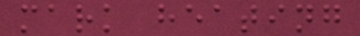mark heating
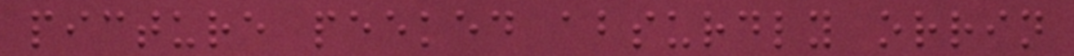picture peeked absurdly orrin
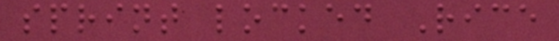sprint locked Rice
